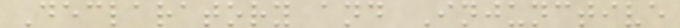Declaratory and Injunctive
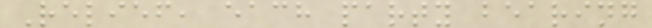Relief, each party bearing
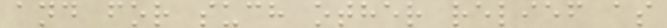and for such other relief as
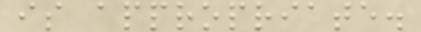is appropriate.
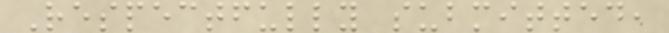Respectfully submitted,
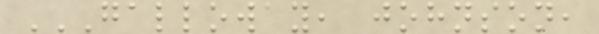GALLOWAY, JOHNSON,
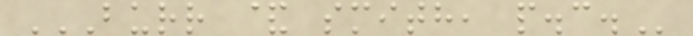BURR & SMITH, P.C.
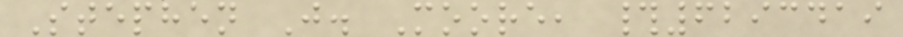Stephen J. Moore, #6293419
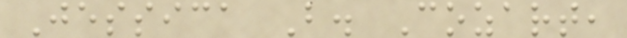Jessica B. Cozart,
